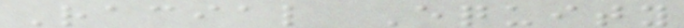Racial Equity
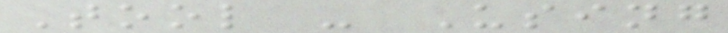Tool - Using
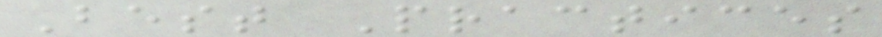Best Practices
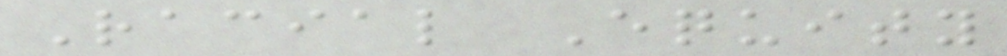Racial Equity
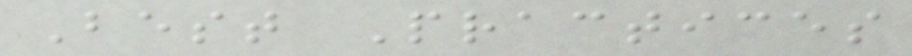Best Practices
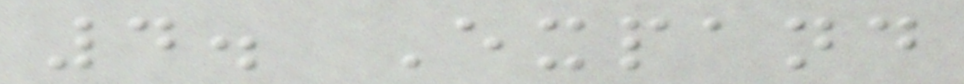4. Expand
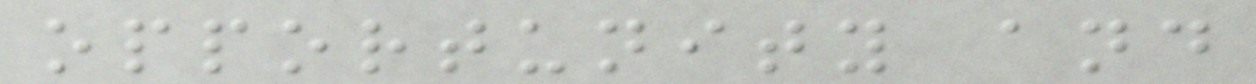opportunity and
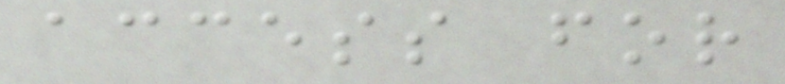access for
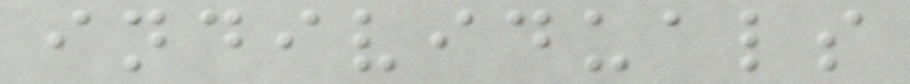individuals
